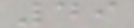49
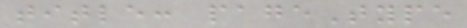title: pageType
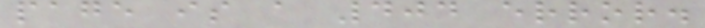page is a 404 error.
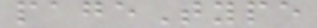pageType
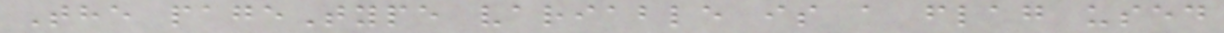The pageType variable is a flag used
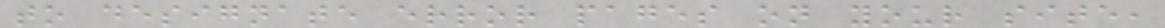to designate error pages on your site,
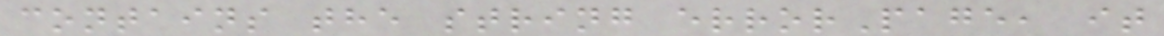contains the string errorPage, it
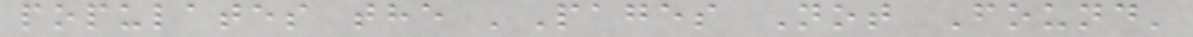populates the 'Pages Not Found'
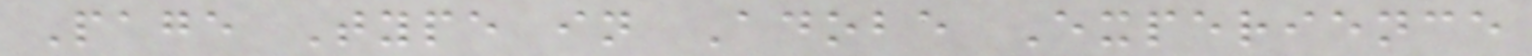Page Type in Adobe Experience
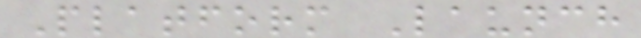Platform Launch
